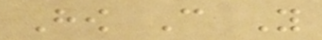How Can You
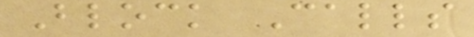Block Calls
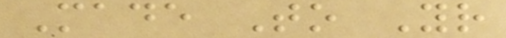Made To Your
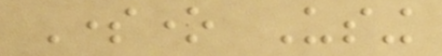Someone Using
